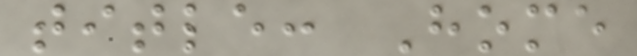title: Home
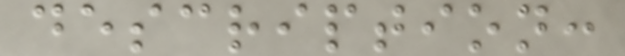description:
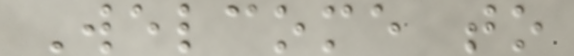Welcome to
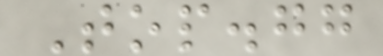Top.gg
